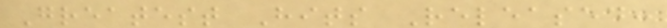Greatest Hits Released:
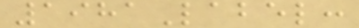1981Label:
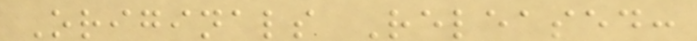Originals Released:
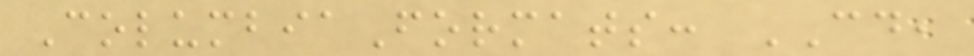ColumbiaFormats: CD,
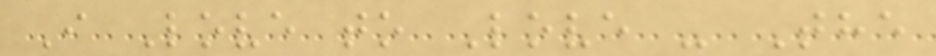I Love to Love - The
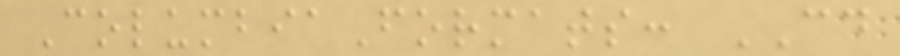ColumbiaFormats: CD
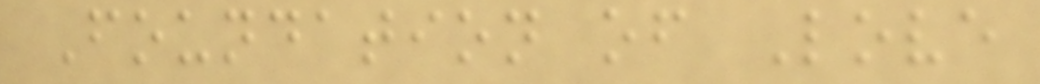Foundation of Love
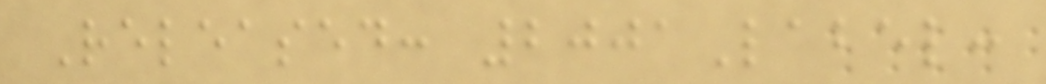Released: 2001Label:
